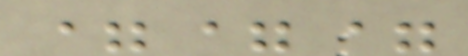===
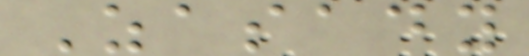Zasady
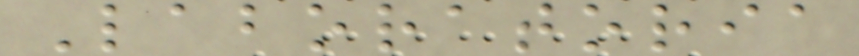Laboratoria
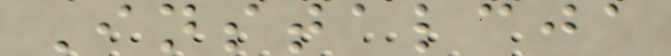Instalcja
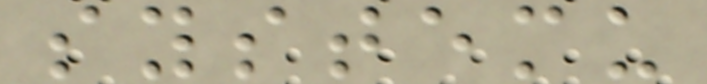systemu
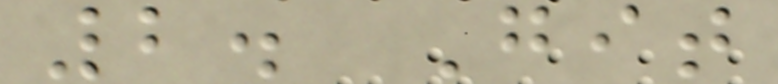2. Git
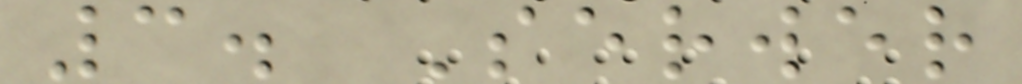3. Serwer
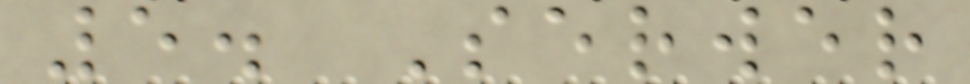5. Serwer
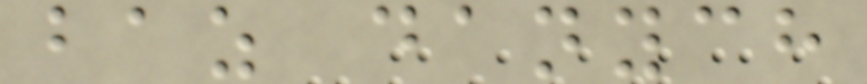baz danych
